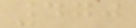470
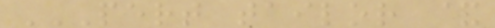PERT TAILOR &
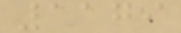1179
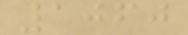1060
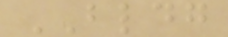BLDG
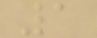1
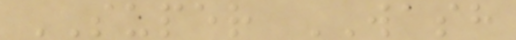SUPER WASH
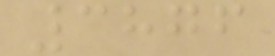3876
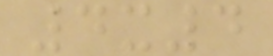4x4
